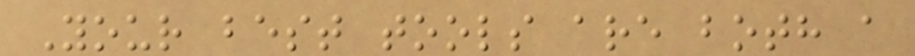Your best tools are both a
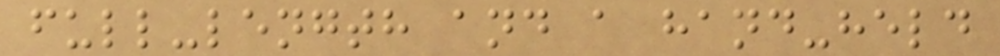full-length and a hand-held
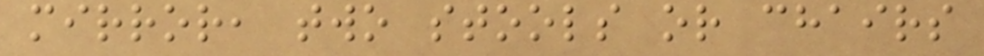mirror, two stools or chairs
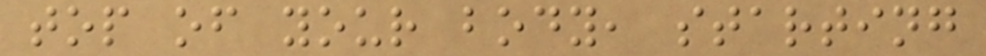top of your body, starting
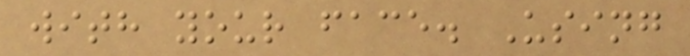with your face. Using
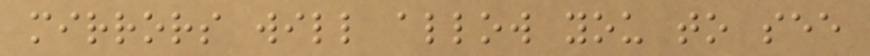mirrors will allow you to see
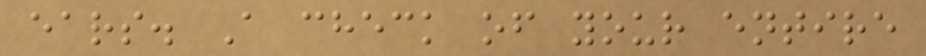ears. A check of your entire
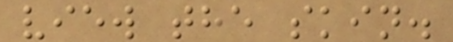view the skin.
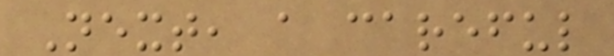Next, a careful
